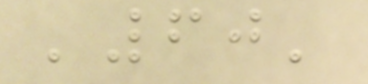'60'
